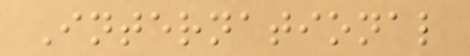International
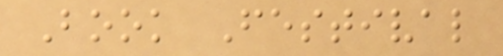Book Festival
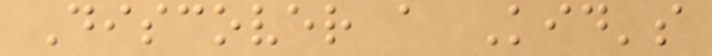Discover a Kid's
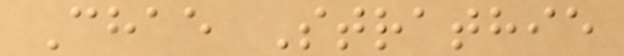Chae Strathie
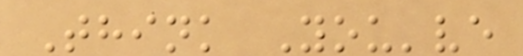Think You've
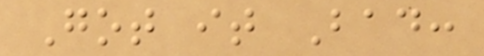Got it Bad:
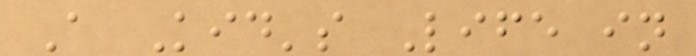A Kid's Life in
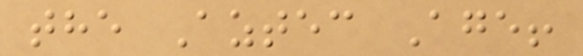the Aztec Age!
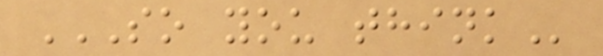SO YOU THINK
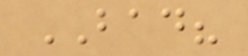BAD?
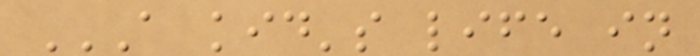A KID'S LIFE IN
